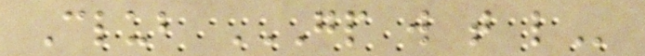Club GP W T L
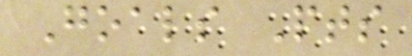Goals Pts
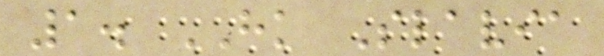1. HK Slavia
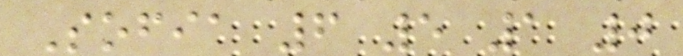Sofia 6 5 1 0
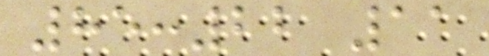85:22 11
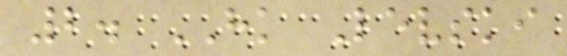2. HK Levski
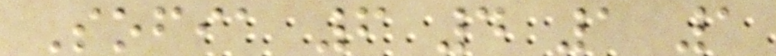Sofia 6 4 1 1
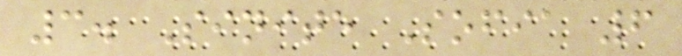3. Sinite Sofia 6
